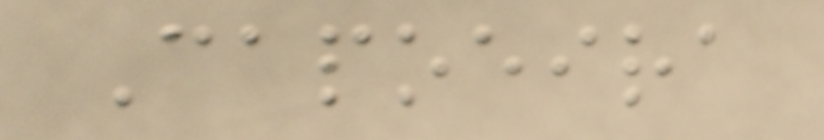Capoeira
